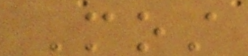Most
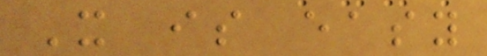It is easy
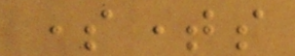sometimes
